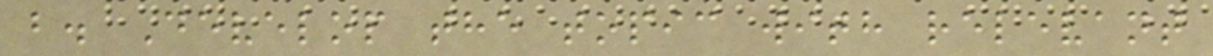b. Develop the topic with relevant
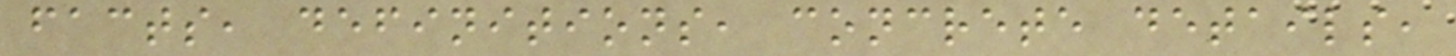facts, definitions, concrete details,
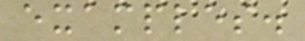examples.
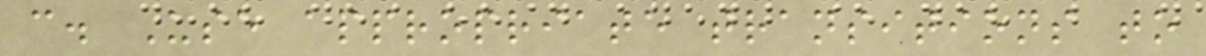c. Use appropriate transitions to
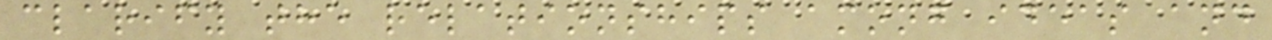clarify the relationships among ideas and
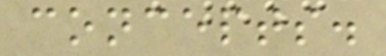concepts.
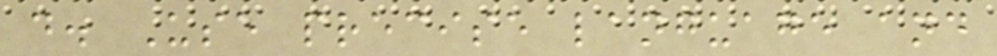d. Use precise language and
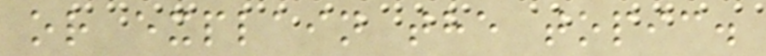or explain the topic.
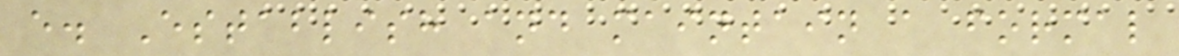e. Establish and maintain a formal
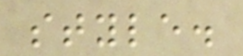style.
